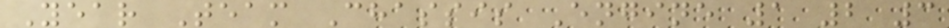Year Team Chassis Engine 1 2 3
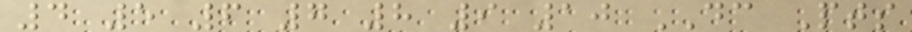4 5 6 7 8 9 10 DC Pts
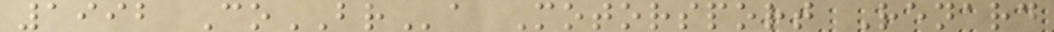1992 CoBRa Motorsport Renard
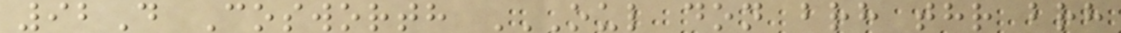92D Cosworth OUL DON BRH THR BRH
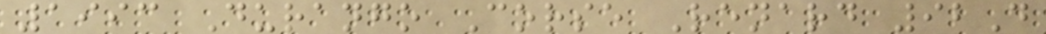1993 Durango Corse Renard 92D
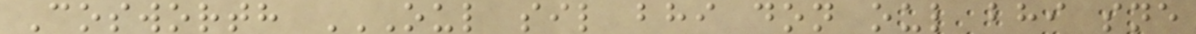Cosworth OUL SIL BHI DON OUL BHI SNE
